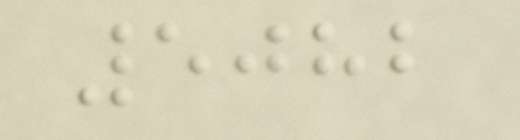5082
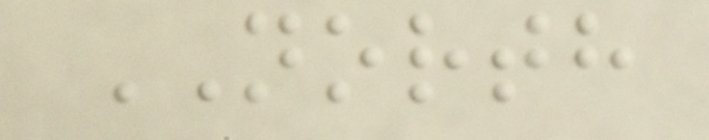NORTH
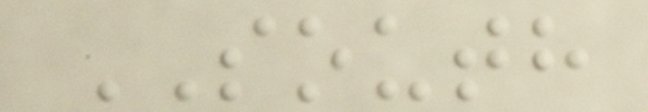SOUTH
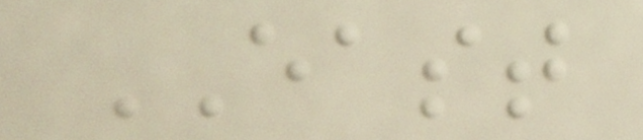EAST
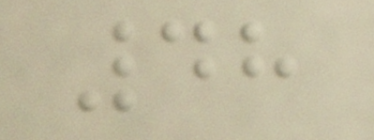48
